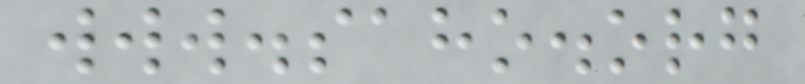www.saho.org
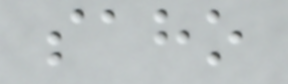saho
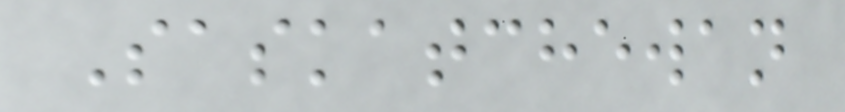Saskatchewan
